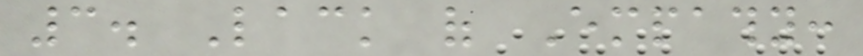3. Lack of Empathy:
